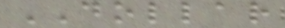DOLLAR
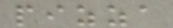pizza
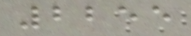2255
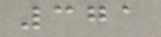371
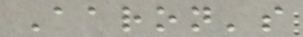Aaron's
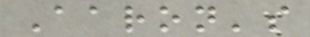Aaron's
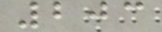203
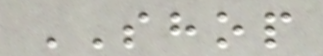SHOP
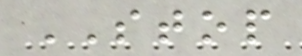STOP
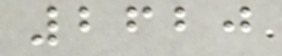2620
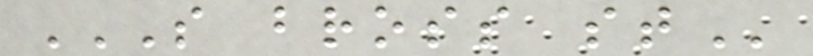S BROSS ST
